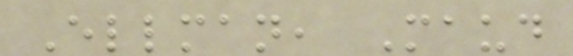Ellman, Maud
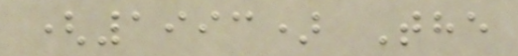(1993) The
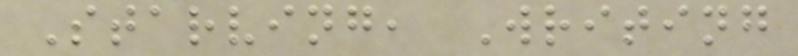Starving, Writing
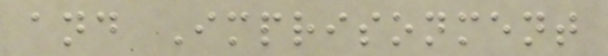and Imprisonment
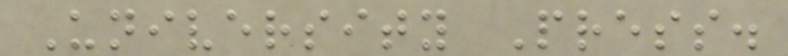University Press.
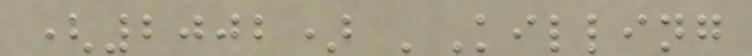(2002) 'Killing
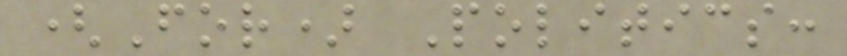(For) Politics:
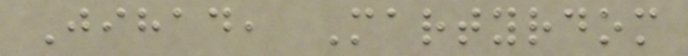Jihad, Martyrdom
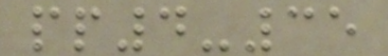pp4-35
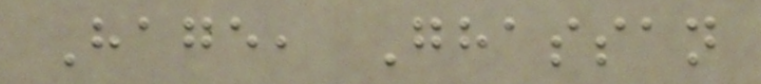Hage, Ghassan
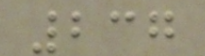237
